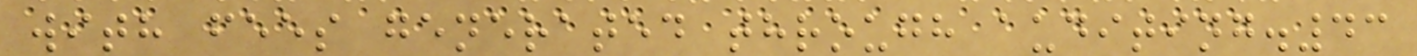with fees generated through auditing.43
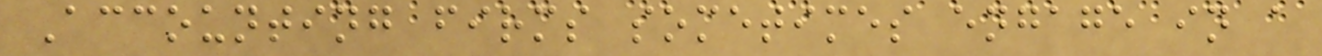Accounting firms sometimes engage in a
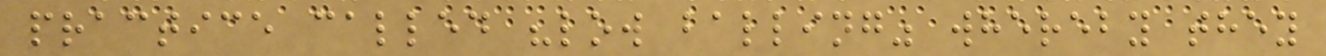practice called "low balling" whereby they
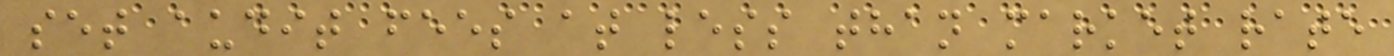set audit fees at less than market rate
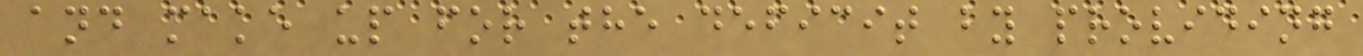and make up for the deficit by providing
